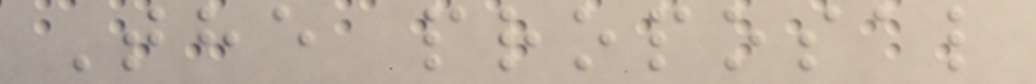The proposal
